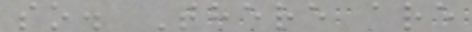so. There are
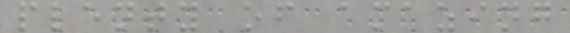plenty of amazing
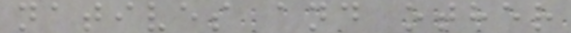natives and other
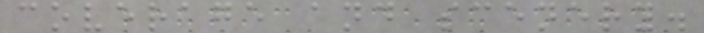coverage and scenery.
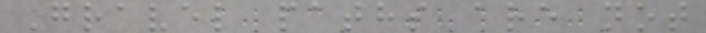Gravel paths are not
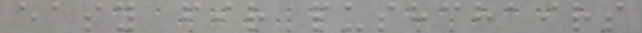easy fir pushchairs
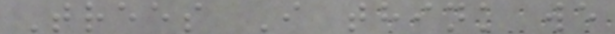Trees I think we
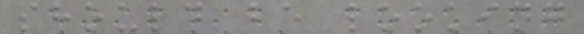should be looking
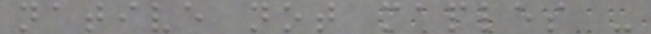native not maples -
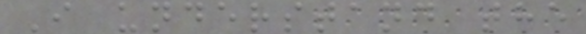I understand the
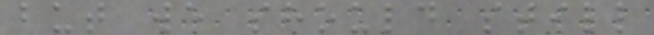but we should still
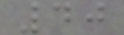40
